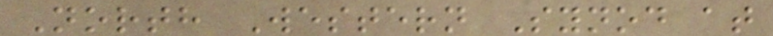North Western Synod at
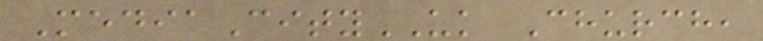MediaCityUK Church,
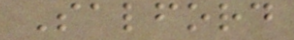Salford
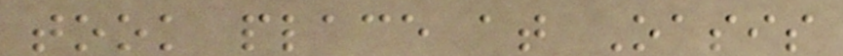took place at Oasis
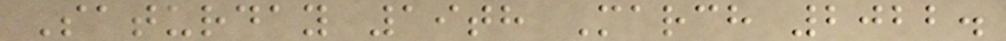Saturday 19th March 2022.
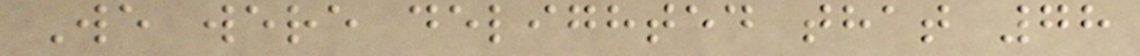We were delighted that 78
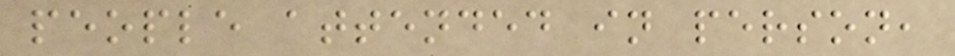people attended in person,
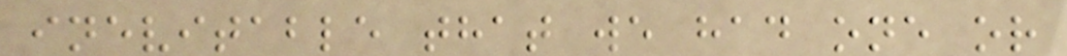inevitable that we had one or
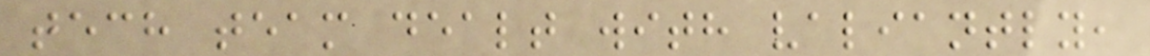tech team dealt with valiantly,
